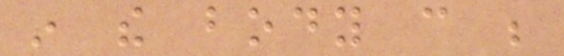in the body can be
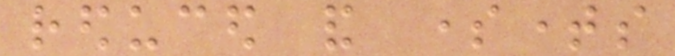reduced and sometimes
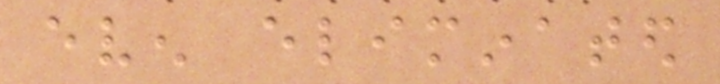even eliminated
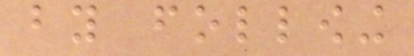by following
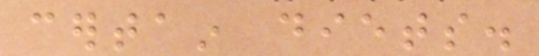certain diets.
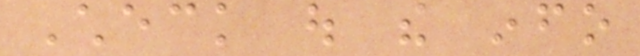Check out the info
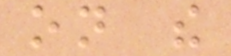on the
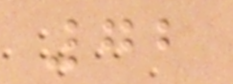72
